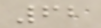62
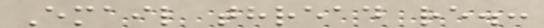Email thread re.:
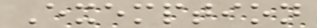Exemption
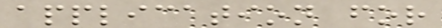application for
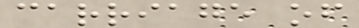carriage of
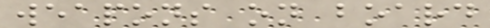weapons on board
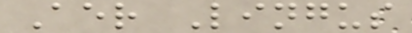Aer Lingus
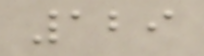129
